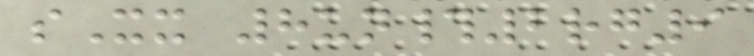sXx 8un#2rg9
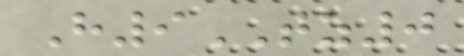H9TZ0
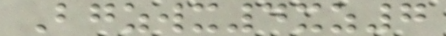Bgzwx4xz7
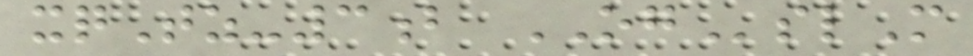xqTz-3b OGslM
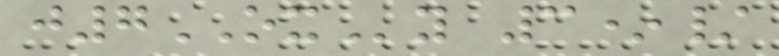j7OXy 3*/
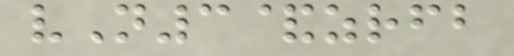vN3&zrfb
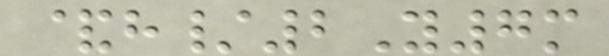&h/2Y7m
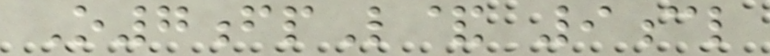O7fpL& 9cl
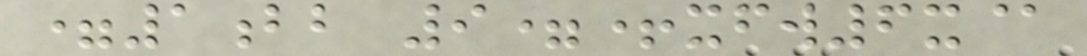=1bb 9=+xfw6x@
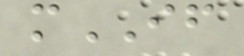mIF
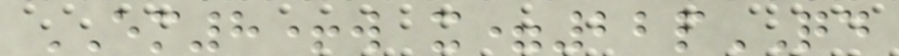EM8+w x=22pQD
